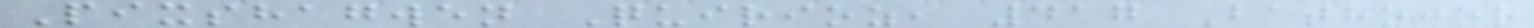Pixshagwen Quirioz, 417 Bathojor
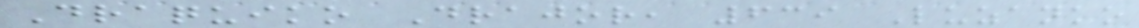Draquiko Drajor, 639 Luzanko
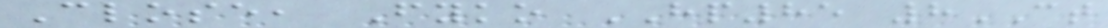Close, Fyko HP85 8CT
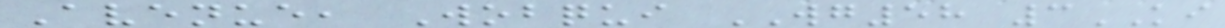Avenue, Wobqui WG58 3KI
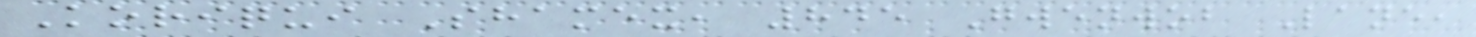Koriqui Shamex, 845 Gwenwob Lane,
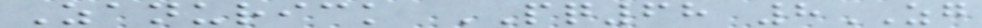Zanurick PQ68 8ZG
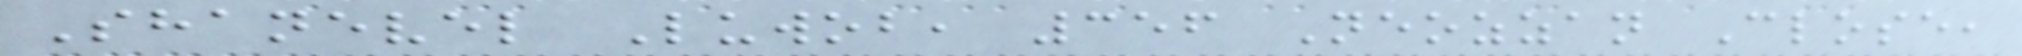Shanevel Luwob, 356 Neozzan Close,
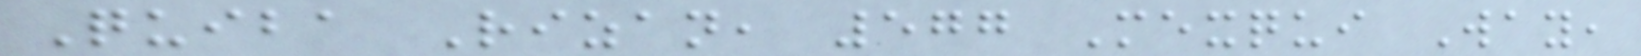Quiba Rizan, 577 Mexqui Way,
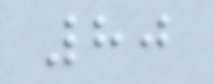80
